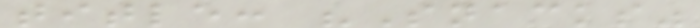title: "Snacks"
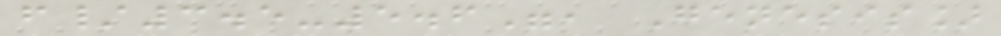f/3.5-5.6", Genesis]
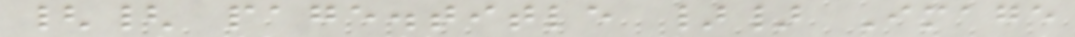{{ page.title }} Image
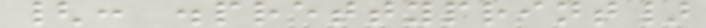{: .prettyprint}
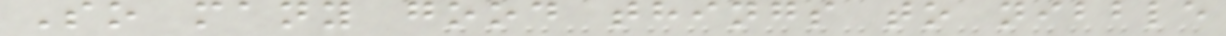So many good things to nibble
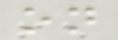on
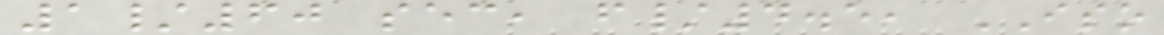1/60 sec, f/4.5, ISO
